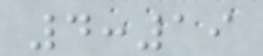4:19
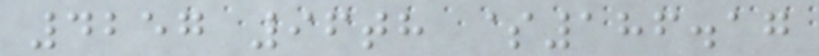4257 96th $186.17
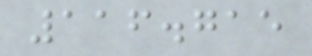116.715
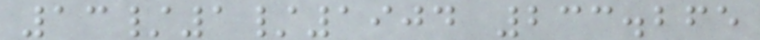13/1/1904 233.265
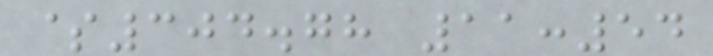$304.78 11:54
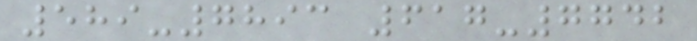589-7893 617-7742
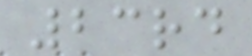23rd
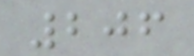206
